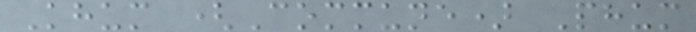Khum (Commune) Phum
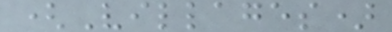(Villages)
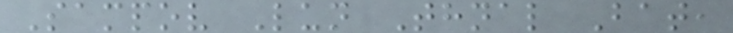Sampov Lun Thnal Bat,
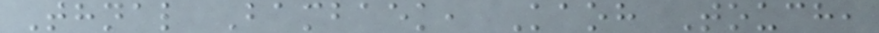Thnal Bambaek, Kaoh Touch,
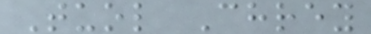Tuol Chrey
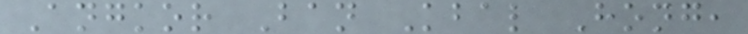Angkor Ban Kbal Hong,
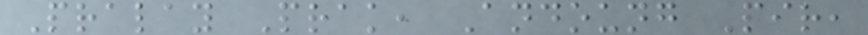Pralay Prak, Andoung Pir,
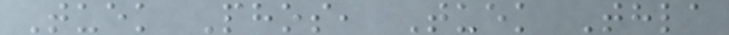Tuek Phos, Tuek Thla
